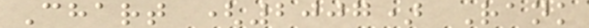Chart (2007) Rank
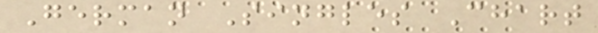German Singles Chart
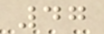47
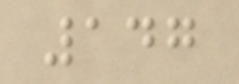147
